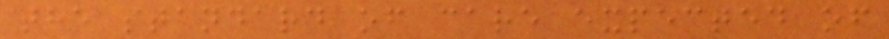the standard of care expected of
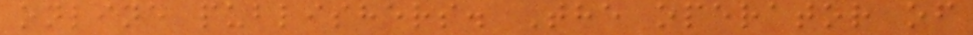online publishers. The operator of
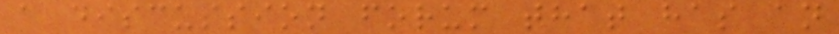a discussion forum that has an
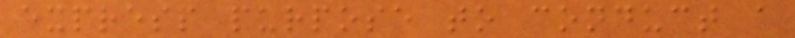express purpose to conduct a
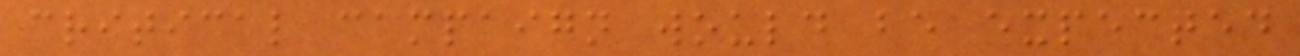critical campaign would be expected
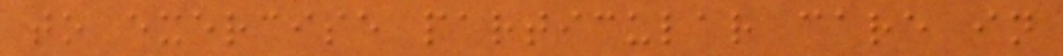to exercise particular care in
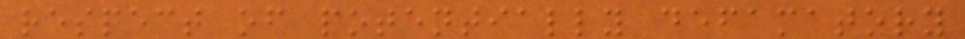respect of potentially defamatory
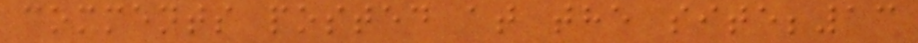comments posted at the site;13
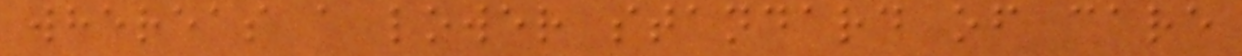whereas a lower standard of care
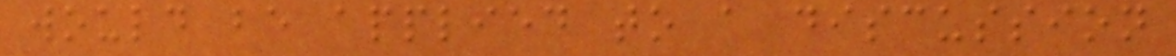would be applied to a discussion
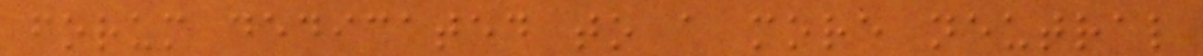forum dedicated to a more neutral
